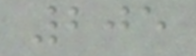205
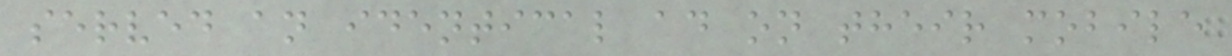served an identical ad on their mobile
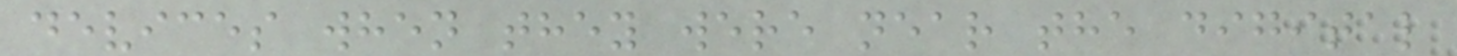devices when they were near the digital
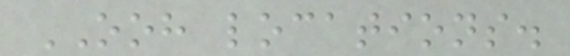OOH locations.
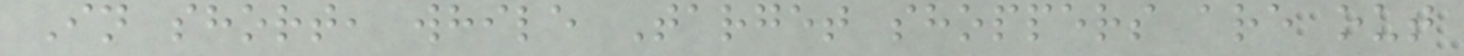In short, while Target shoppers are out
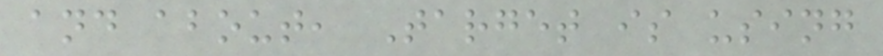and about, Target is using
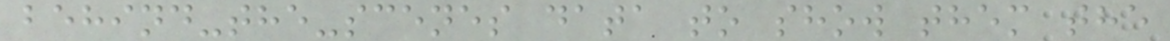behind-the-scenes data to show them the
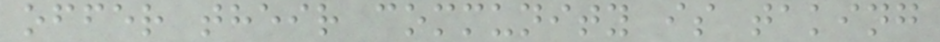offer their community is taking
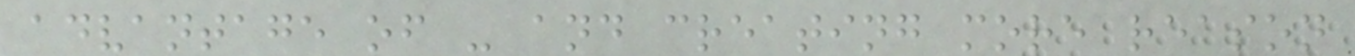advantage of - and creating more reason
